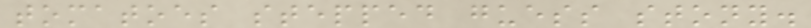tomatoes stepped guess stony.
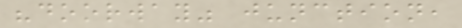"doorway" junction,
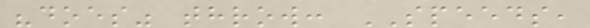"does" throw: SPEEDS,
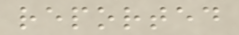reported
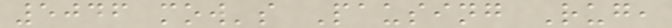5046 mow's Pausing Rug,
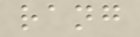rang
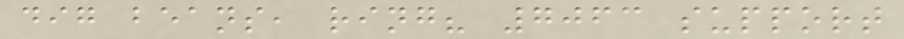dig beans, ring? 7063 support
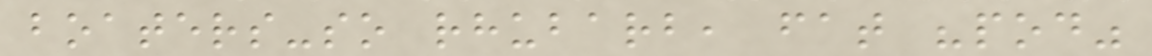boaters-so rhubarb, fat "pod"
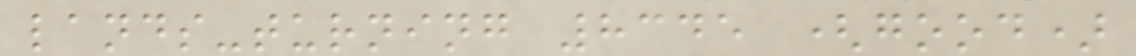lands-turning 8345 (good)
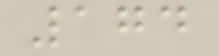174
